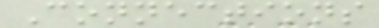Connections
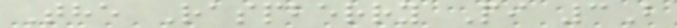The Raspberry Pi 3B
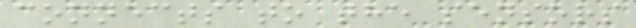connects to the sensors
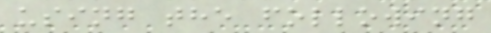using the following
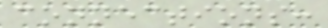connections:
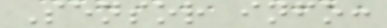Sensor info:
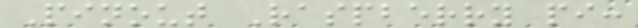Pinout Raspberry pi:
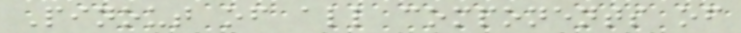Pinout of all components of
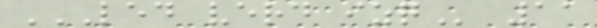LED VERD IZQ 11
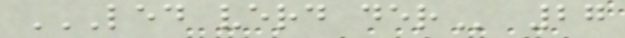LED VERD DER 27
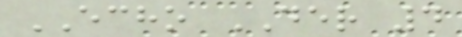ECHO DER 4
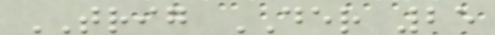TRIG DER 25
